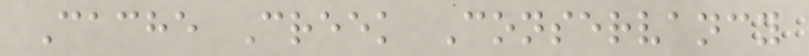Cache Creek Conservancy
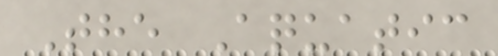The Aquatic
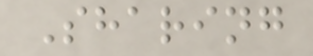Sharing
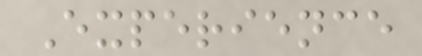Experience
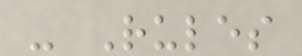- Rules
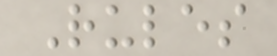Rules
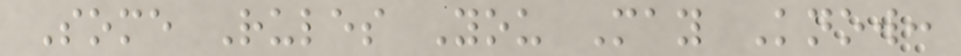Some Rules You May Know:
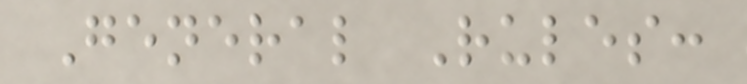General Rules:
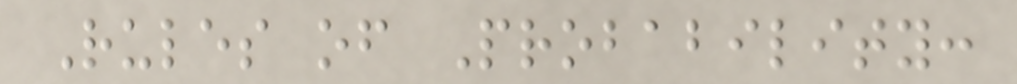Rules of Probability:
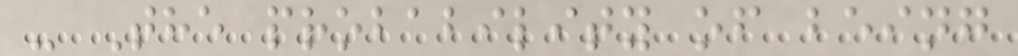- The probability of being
